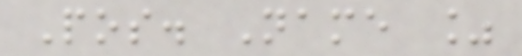Pos. Name %
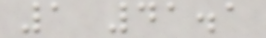1 41.1
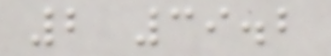2 39.2
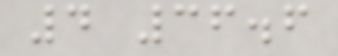4 36.6
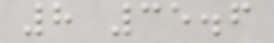8 35.6
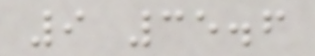9 35.6
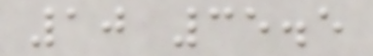10 35.5
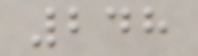248
